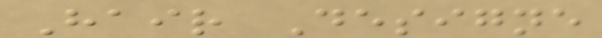Hair Designe
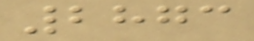2873
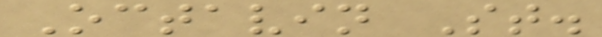Octavin St.
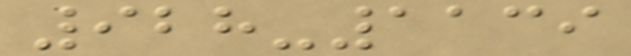928-1139
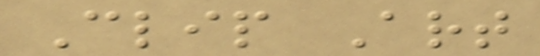Clip Art
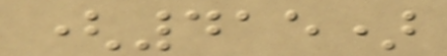(415)
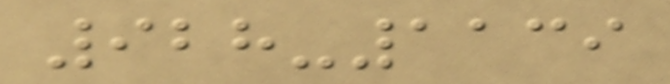928-1139
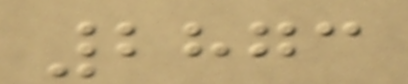2873
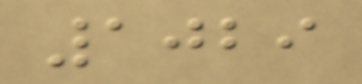1029
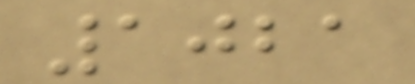1021
